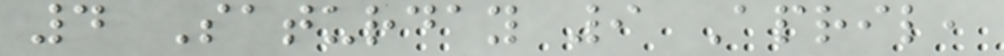4 Saturday 9 April,
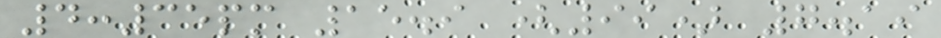4:35pm 15.9 (99) 7.19
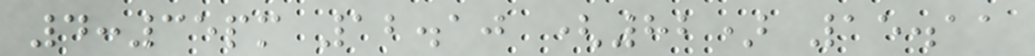4:35pm 12.10 (82) 15.11
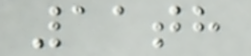11th
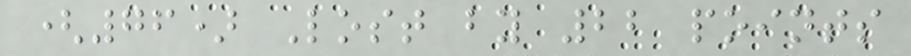(76) Lost by 22 points
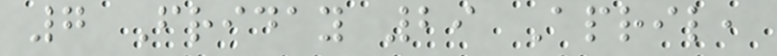7 Friday 29 April,
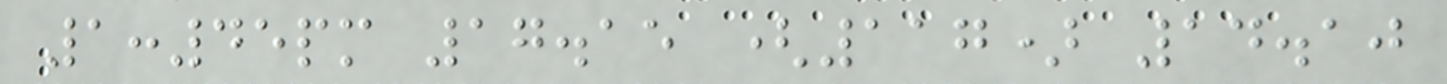1:45pm 17.15 (117) 14.10
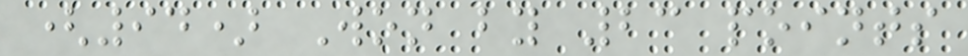(94) Won by 23 points
